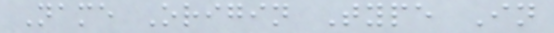Name Origin Type In
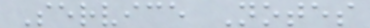Service Notes
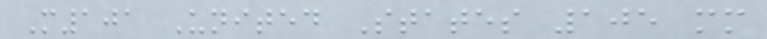M101 United States 105 mm
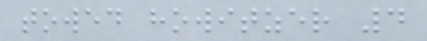towed howitzer 4
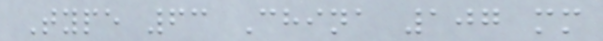Type 63 China 107 mm
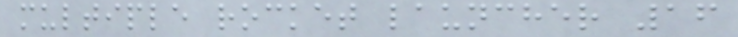multiple rocket launcher 16
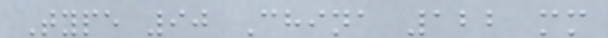Type 90 China 122 mm
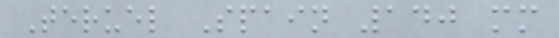Teruel Spain 140 mm
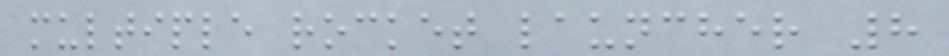multiple rocket launcher 8
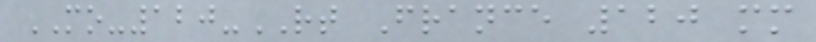MO-120-RT France 120 mm
